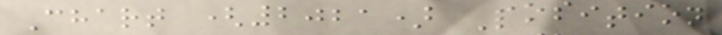Chart (2021) Position
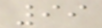99
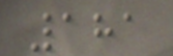181
